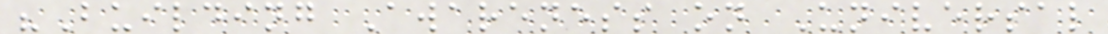"Building Awareness on Universal
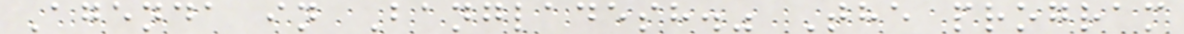Agenda in Bangladesh." The program
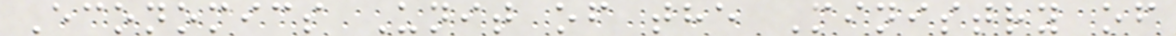Economics Unit of the Ministry of
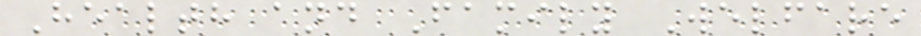Health and Family Welfare
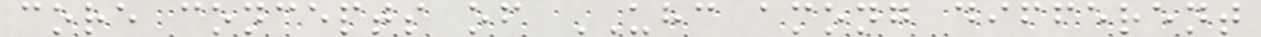core concepts of UHC among different
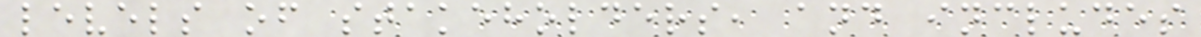levels of stakeholders, and includes
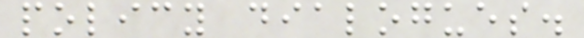policy dialogues.
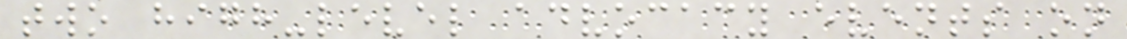two high-level advocacy events on
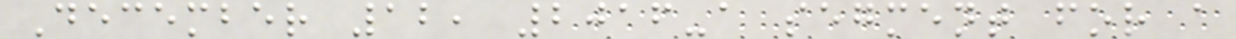December 12, 2016-a segment for a
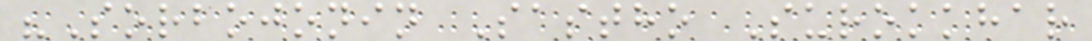"Sorbojonin Sastho Surokkhar
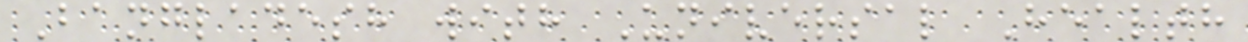Bangladesh with Universal Health
